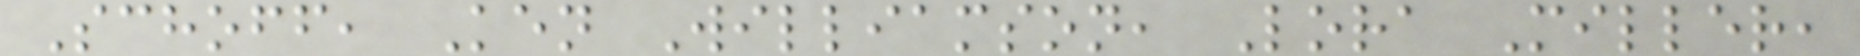Schoff, Ken Williamson, Lora Miller,
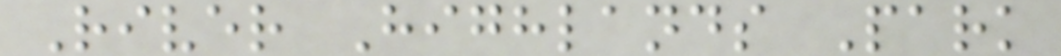River Highlands Park
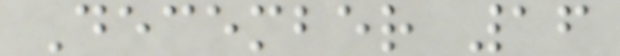December 16
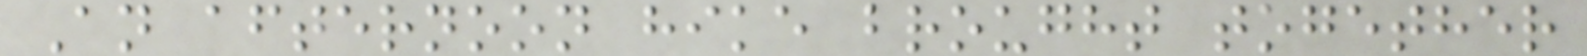An afternoon hike brought together
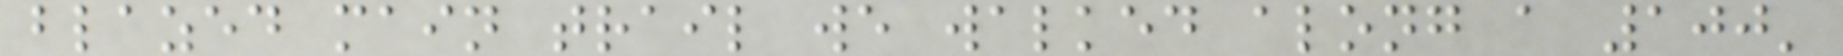blazed main trail we walked along a 100'
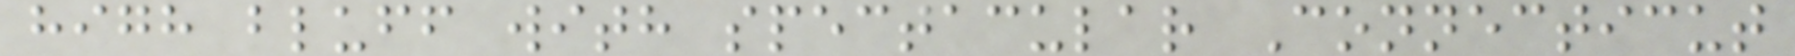high bluff with spectacular Connecticut
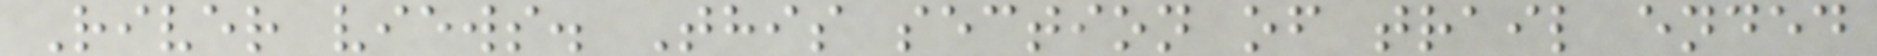River views. This section of trail ended
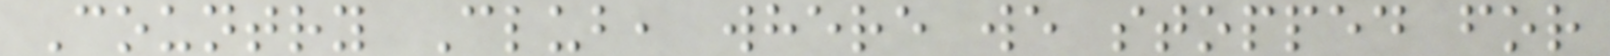Country Club, where we stopped for
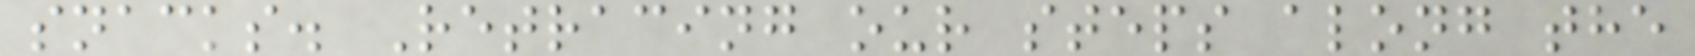snacks. Retracing our steps along the
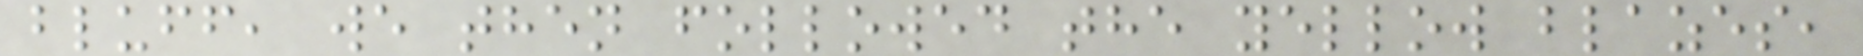bluff, we then followed the yellow blazes,
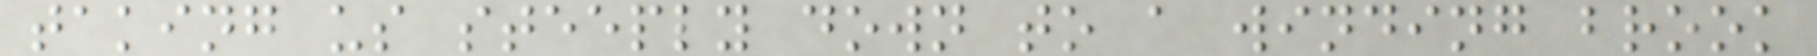taking us steeply down to a winding brook
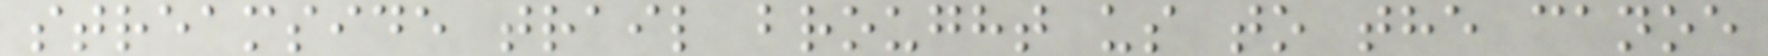streamside trail brought us to the canoe
